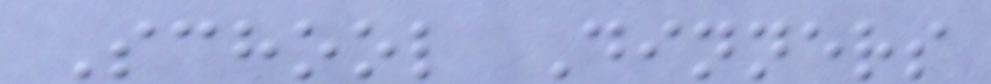School Dinners
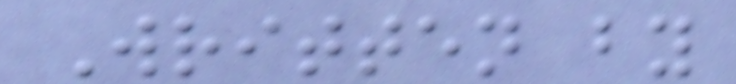Written by
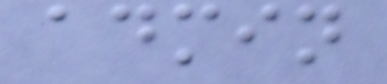admin
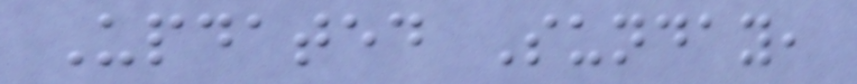Updated Sunday,
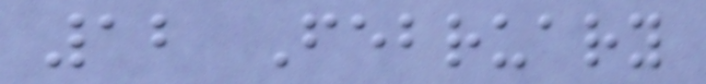12 February
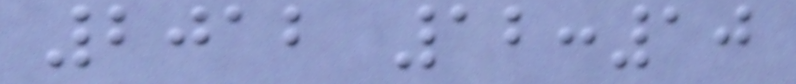2012 12:10
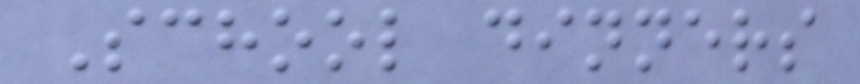School dinners
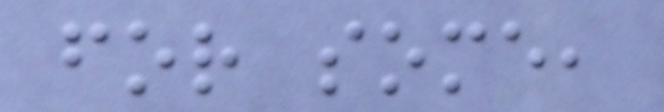for some,
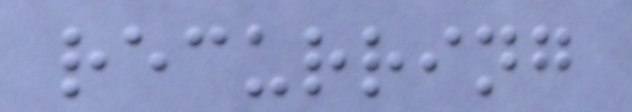recurring
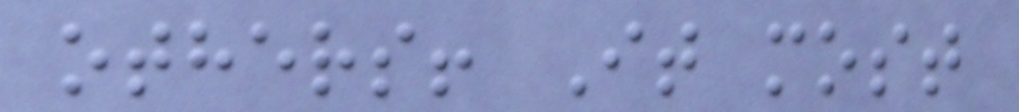others! It most
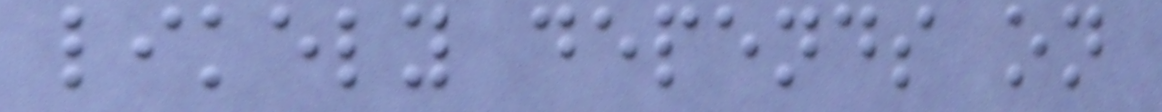likely depends on
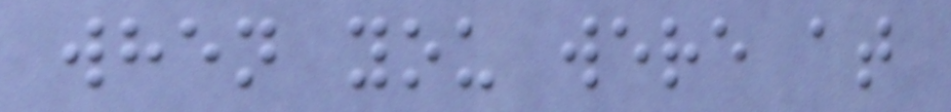when you were at
